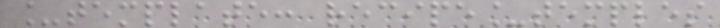_template: recipe_temples
